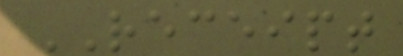RECEIPT
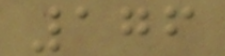176
